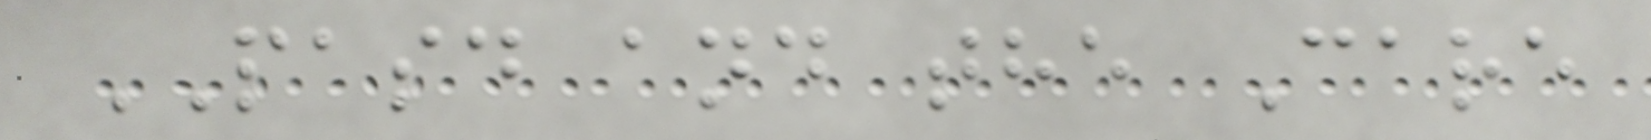PASD and the Care
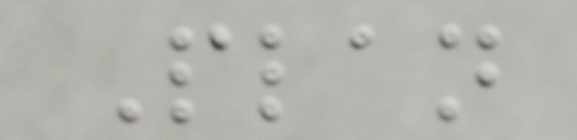Plan
